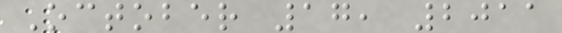October 17, 2011
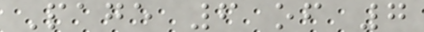Page 6 of 7
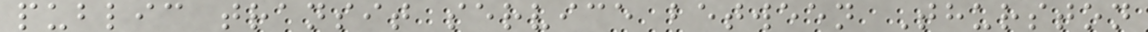public transit service between Thurston
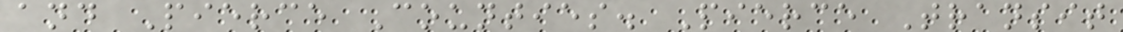and Pierce Counties. Pierce Transit
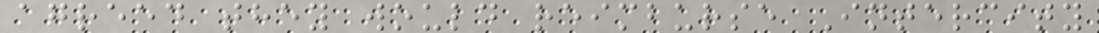agreed they would reimburse Intercity
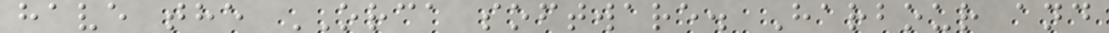have the ORCA software. Harbour and
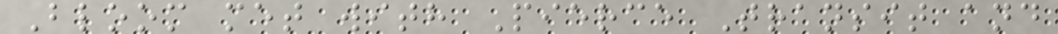Bloom met with Pierce Transit and
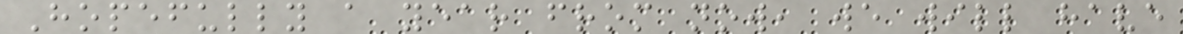Hopefully a year from now, we will have
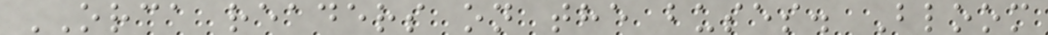ORCA readers on the buses. Bloom
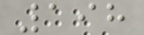198
